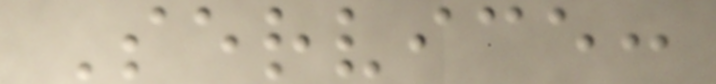Service:
